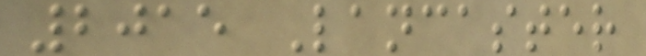2015 Lancaster
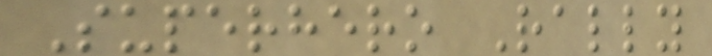Superhero Rally
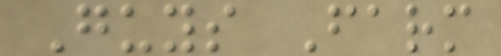Guys Farm
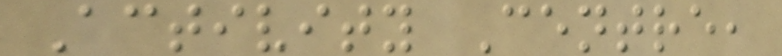Activity Centre,
